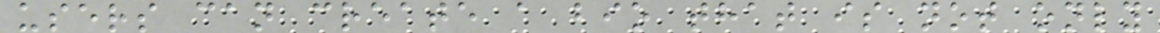users can create a bio that is not only
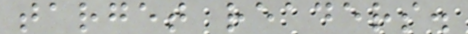target readers.
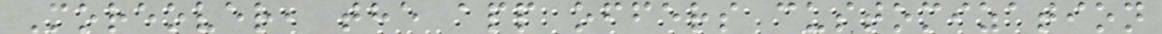Moreover, the app offers customization
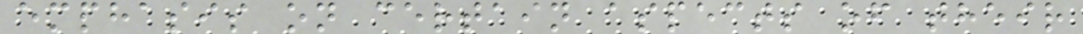emphasis on certain aspects of their
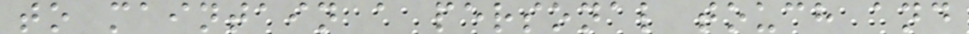to maintain a personal touch and
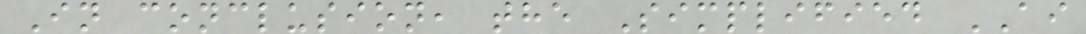In conclusion, the Simplified AI
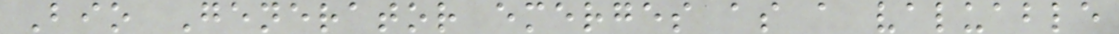Bio Generator emerges as a valuable
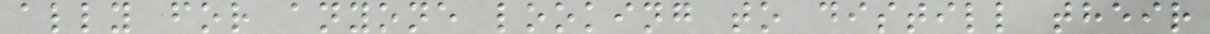ally for anyone looking to distill their
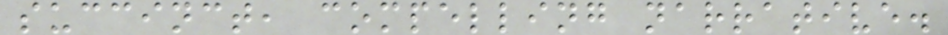succinct, compelling narrative.
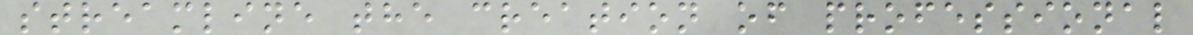streamline the creation of professional
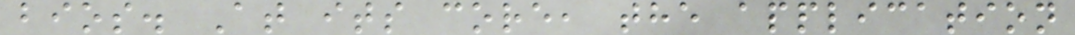bios. At its core, the application
